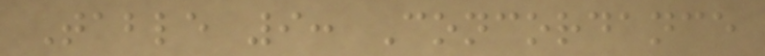Table 9: Concordance
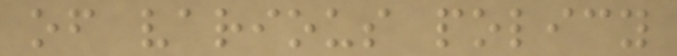of various policy
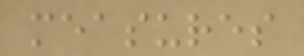measures
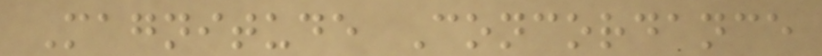Magnitude Concordance
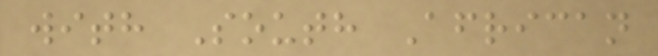with South African
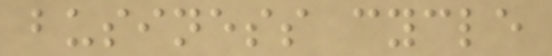business cycle
